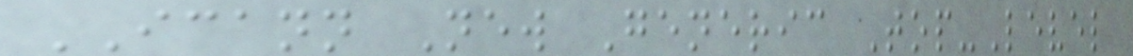ICANN New Generic Top-Level
